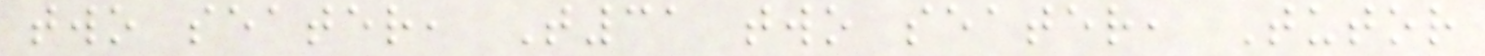two seater, T31 two seater, Tutor
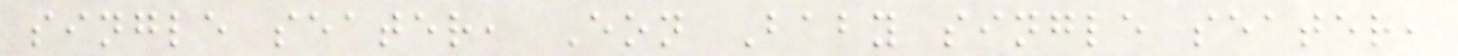single seater, Eon Baby single seater,
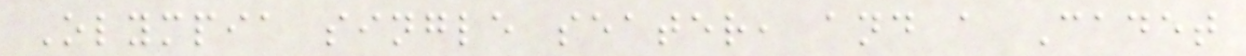Olympia single seater, and a Cadet
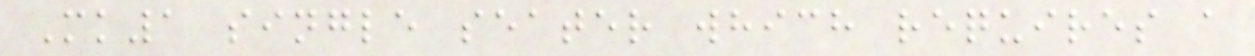Mk1 single seater which requires a
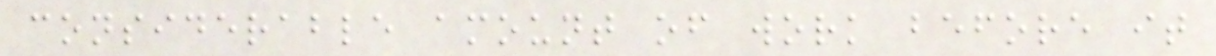considerable amount of work before it
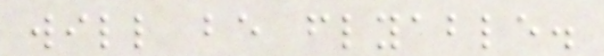will be flyable.
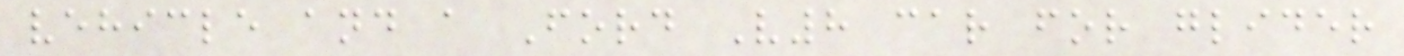vehicle and a Ford V8 car for glider
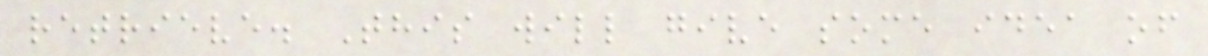retrieve. This will give some idea of
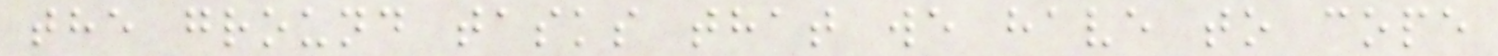the ground tasks that we have to cope
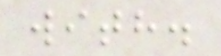with.
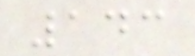143
